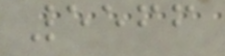5566
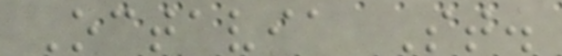Octavia St.
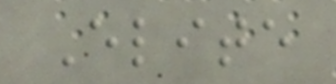Elite
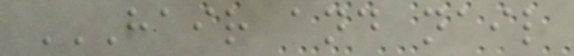HAIR AND NAIL
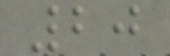20
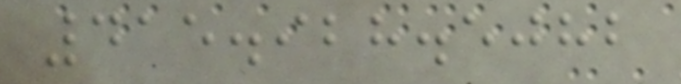415.928.5082
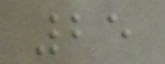25
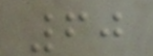60
